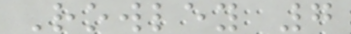Rowley 7
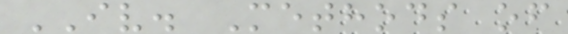IV. Methods of
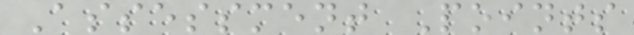Assessment Points
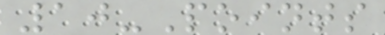10-Points
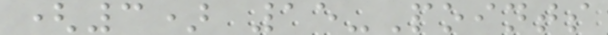(3) 15-Points
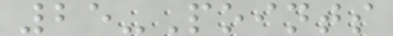25-Points
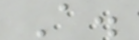A.
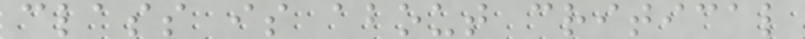class is about critical
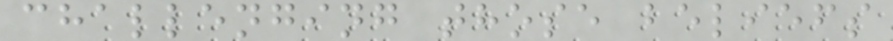challenging those beliefs
